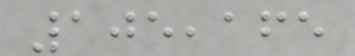105,165
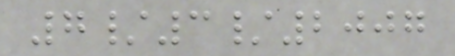7/3/2007
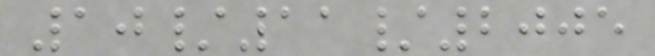10/11/2005
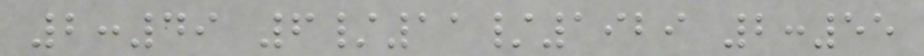2:49 6/11/1929 2:55
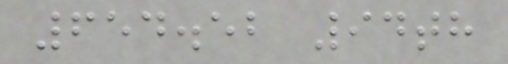654.52 94th
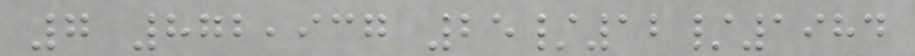7 872,937 25/12/1984
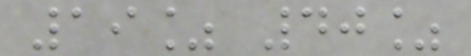19% 40%
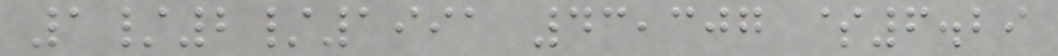1/2/1991 43,307 $6.29
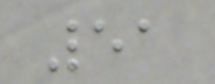51
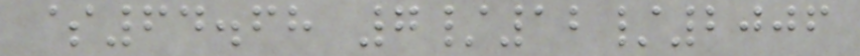$64.68 7/12/2006
